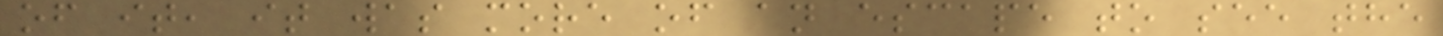of it, it was more of an escape to see the
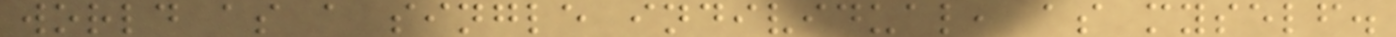world as a single individual, as myself.
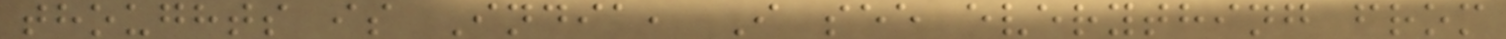thoughts is India, I see everything from
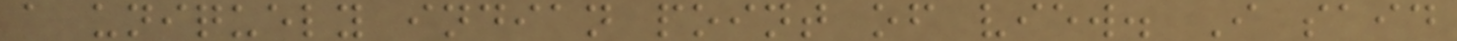a uniquely indian point of view. I said
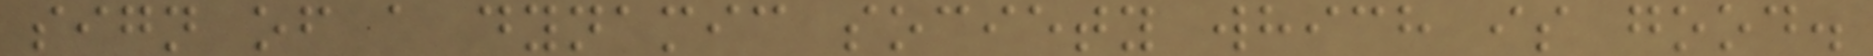sign of a dynamic society which is good.
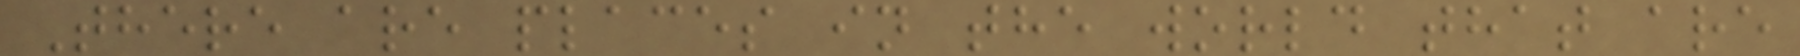There are places in the world that are
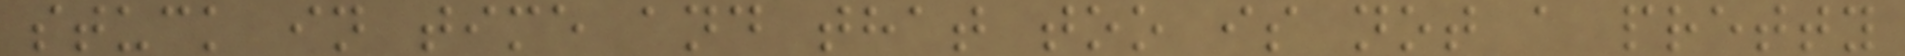stuck in time and that too is not a pretty
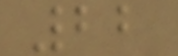22
